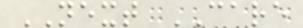NEXT CARE
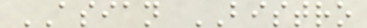ASIAN BISTRO
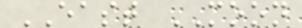EAST MOON
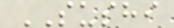SUSHI
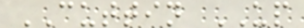CUTTIN UP
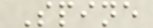Spine
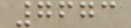7673
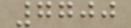7700
